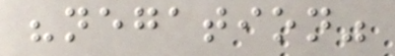"negation"
